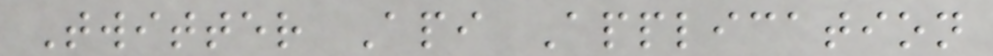Twitter Api Application
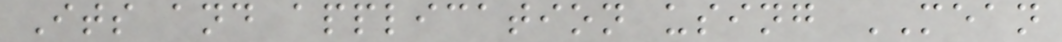Its and application using MEAN
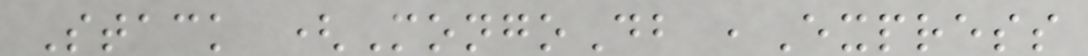Stack (MongoDb ,Express
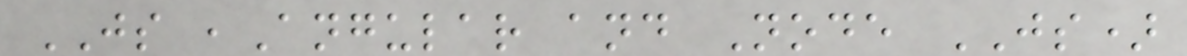JS ,Angular and Node JS)
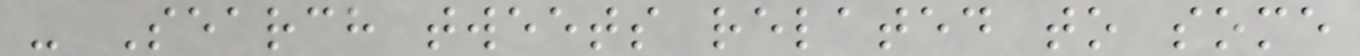- Search tweets related to some
